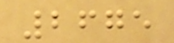2675
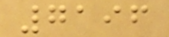7196
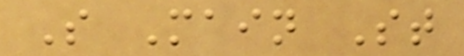S Main St
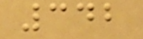342
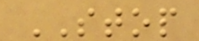STOP
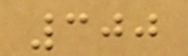300
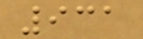931
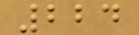224
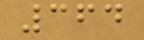364
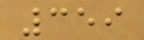359
